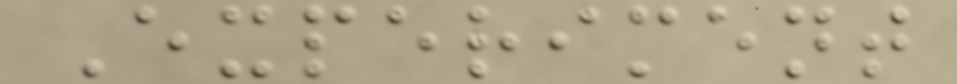Experiment
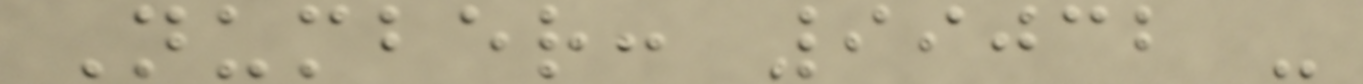Number: 99032 -
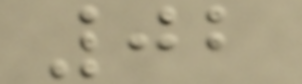02
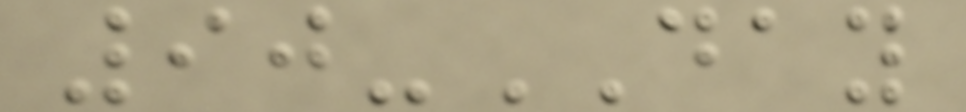90-DAY
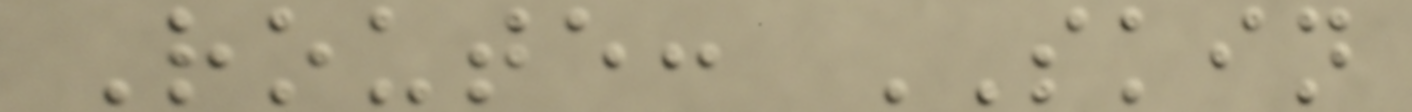Route: SKIN
